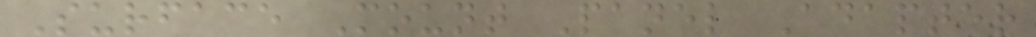Surface Mount Panel Adapter
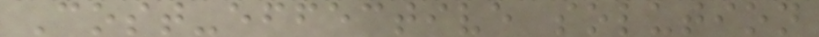Cost-effective solution
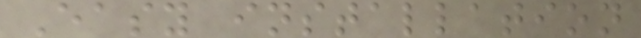Easy installation
